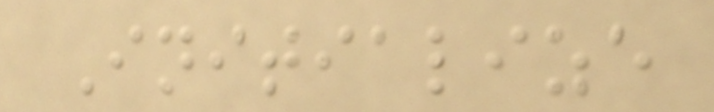Initialize
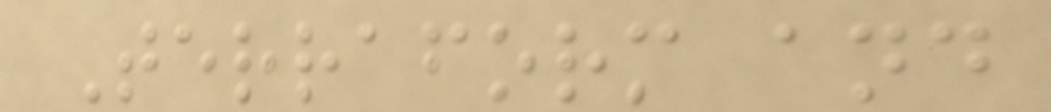Terraform and
